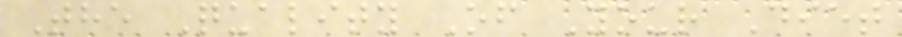The Quality Of Your Diet
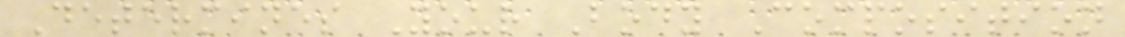Determines Your Body Composition
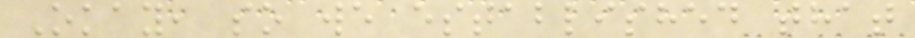Okay, so we established that
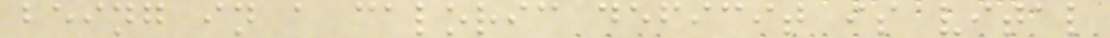being in a caloric deficit is vital
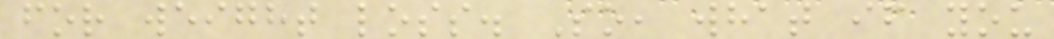for weight loss. So, what if you
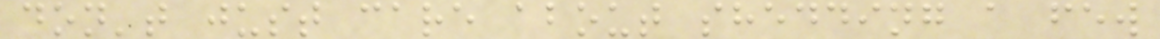don't just care about shedding a few
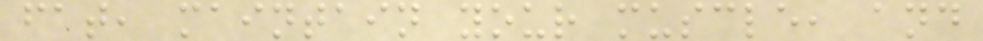fat, maintain your muscle, and
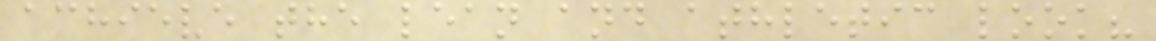achieve the lean and athletic look?
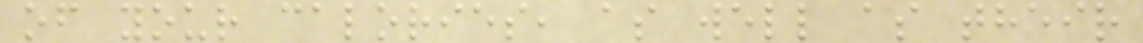of your calories, as well as their
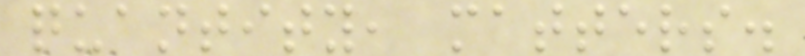quantity, matters.
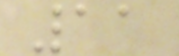11
